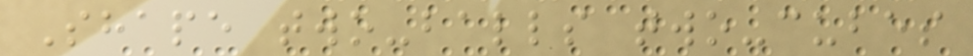Shape two-balls two-cubes
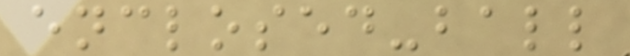enclosed-ball
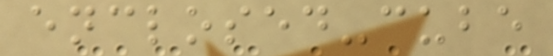enclosed-cube
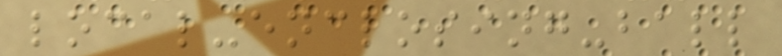local-enclosing-ball
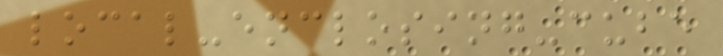local-enclosing-cube
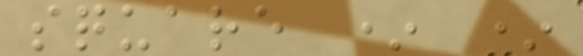square * *
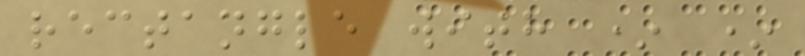rectangle with * *
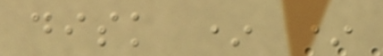disk * *
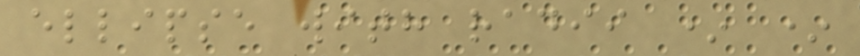ellipse with radii * *
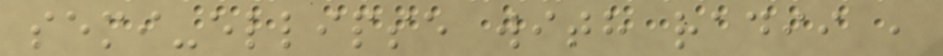semi-ellipse with radii ,
